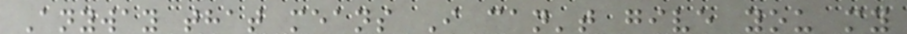Anyway that means I can't give you my
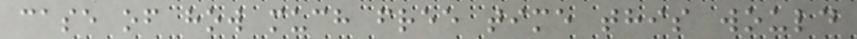case of how much free time this would
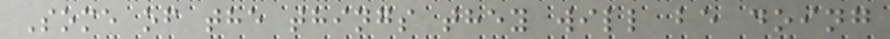Some of the things they will be doing
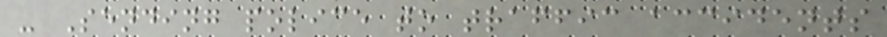- Sending police to traffic accidents
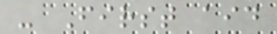- First aid
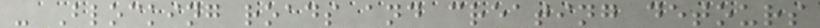- Blocking roads and creating detours
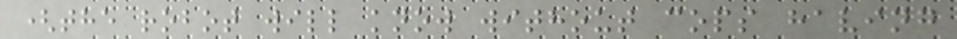(the robot will know without cops having
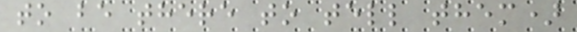to be there to tell them)
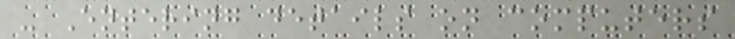- Entering details on computers
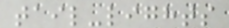tail-lights
